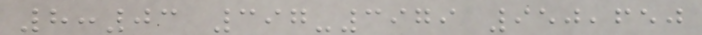8:03 397-3979 950,650
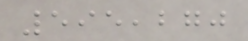595,270
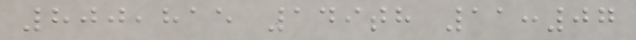800,815 149th 11:07
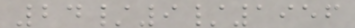24/9/1956
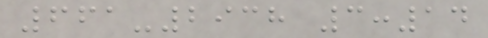661-2938 3:14
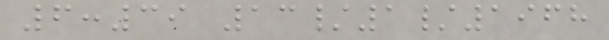6:39 13/1/1968
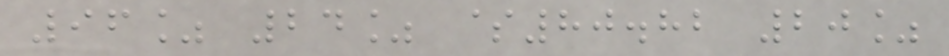96% 24% $80.82 20%
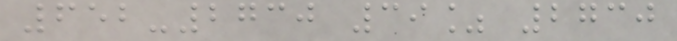652-2730 39% 2730
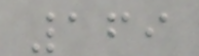169
